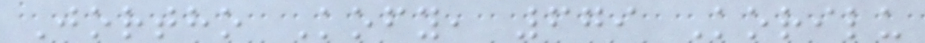Jortho Kofy, 679 Korilu
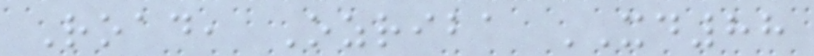Road, Ozriba XD88
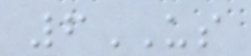6US
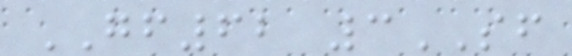GF62 3SF
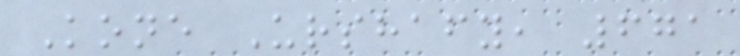Kone Urshafy, 671
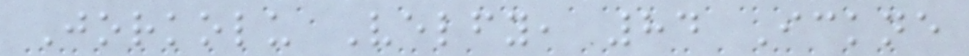Jorkolu Velfy, 84 Ickne
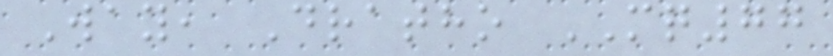Way, Dratho MQ77
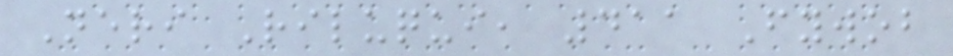Neri Riluqui, 411 Fywob
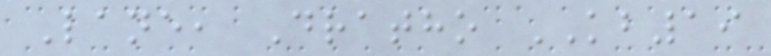Lane, Dratho KB19
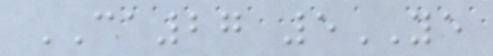CA27 5YE
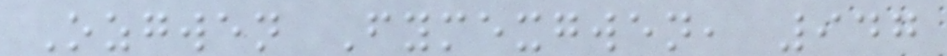Ozgwen Fymexgwen, 947
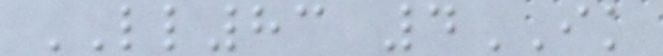LL83 4IK
